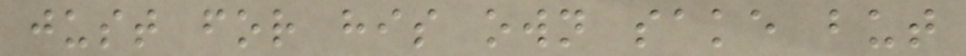just for his own sake but
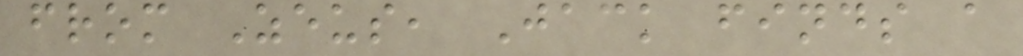from Zeus, Jack finds a
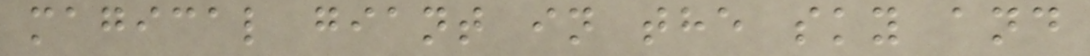magical giant in the sky and
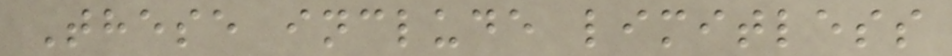These include limitless
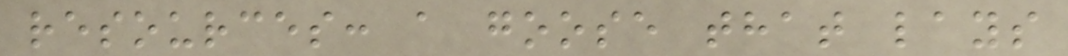resources: a goose that lays
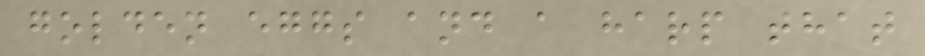golden eggs and a harp that
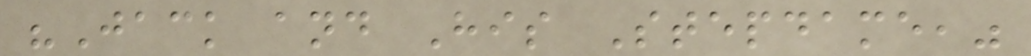"Jack and His Stepdame,"
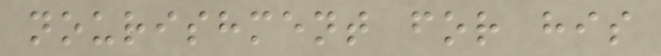nourishment for his
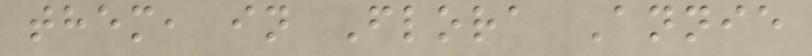them, in Flora Annie
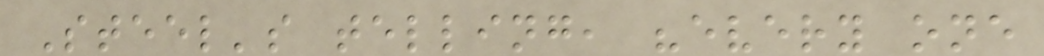Steel's telling, "every one
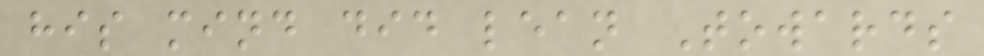his mind did lean Towards
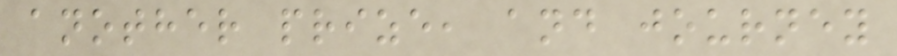another prize, and journey
